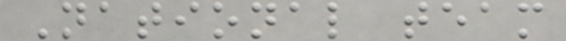National team
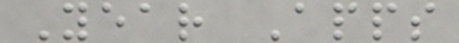Year Apps
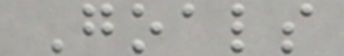Goals
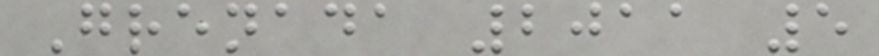Grenada 2011 5
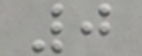0
